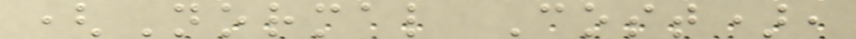(Normal Cost),
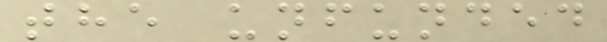the unfunded
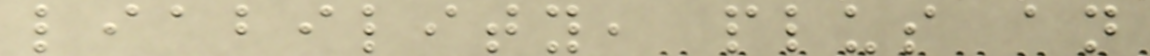liability, plus an
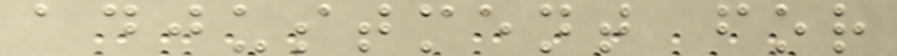adjustment for
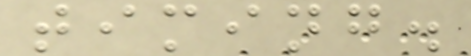timing.
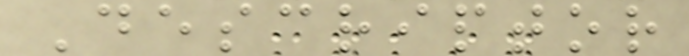Descriptor
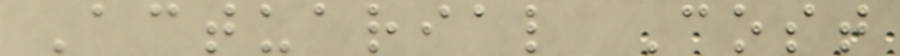Actuarial Cost
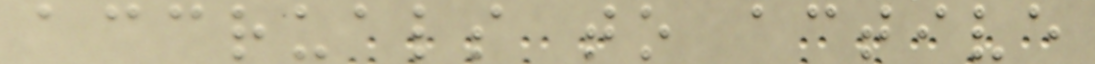accruals to active
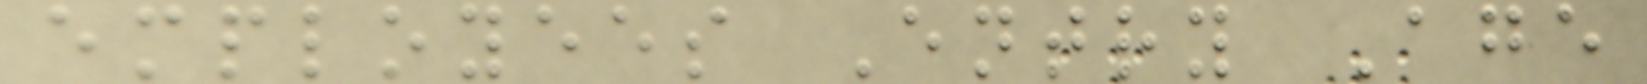employees Entry Age
